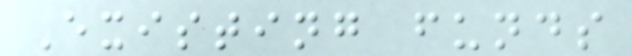Existing funds
